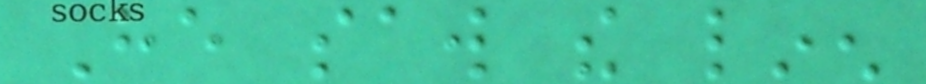He saw the linen
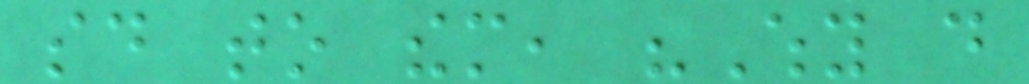said to them, "Why do
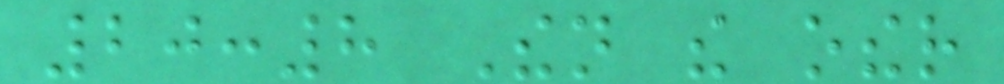20:8 Then the other
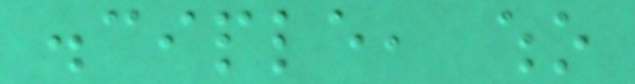disciple, who
